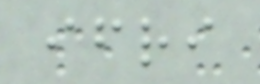ifri
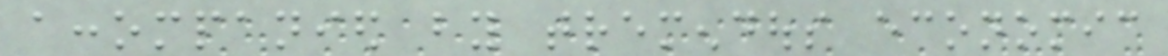accompanied by tremendous economic
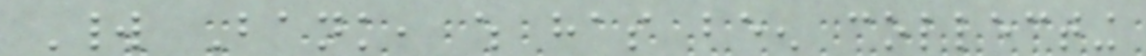World Bank, which has been collecting
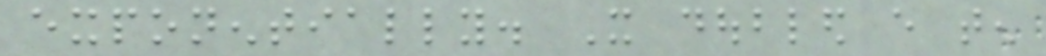exponentially. It doubled every ten
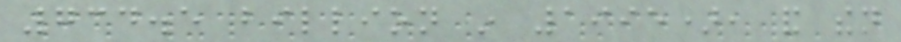734.5 billion in 1995), and then
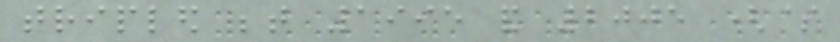tripled between 1995 and 2005 ($
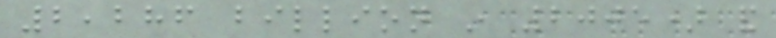2,286 billion in 2005) and
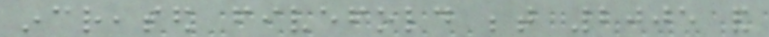increased fivefold between 2005 and
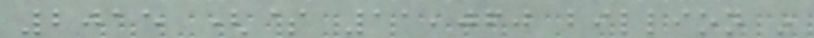2015 ($ 11,060 billion in
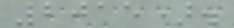2015).
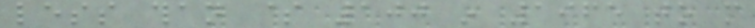less than $ 100 in 1965 to more
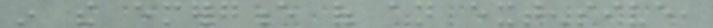in the emergence of an extensive,
